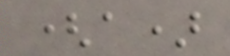(a)
